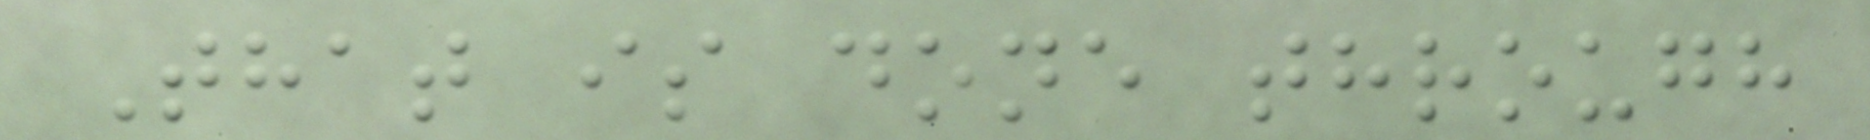That is done through
